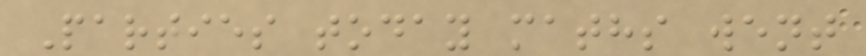Parties today maths went
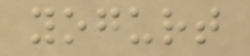yogurt
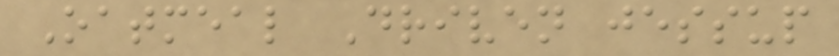Oatmeal Driven jessup
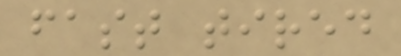fast tired
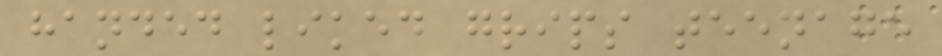handed liked grips teenage
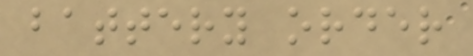battery order
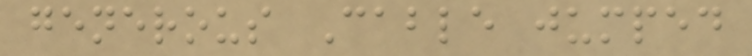generous Cable jumped
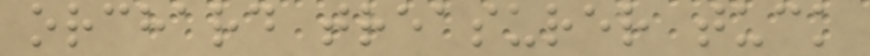orchard treasurer tuck
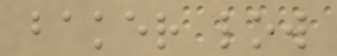baker low
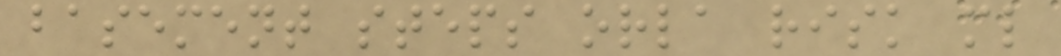basement steps orla risk ml
